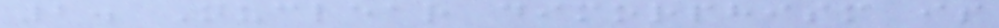2. Nuclear dimorphism is
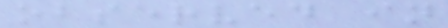observed in
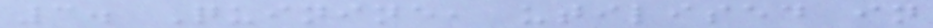3. Quinine, utilised in
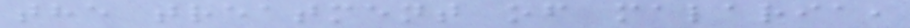the treatment of malaria,
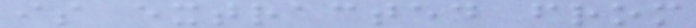is extracted from
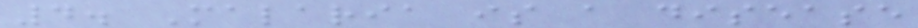4. Malaria is a disease
